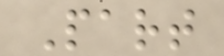Part
